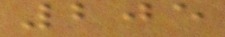205
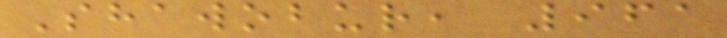Shawobur, 961
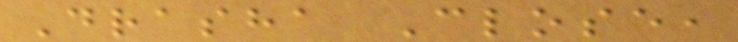Drasha Close,
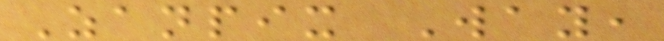Zanpix Way,
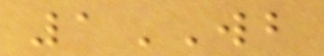1WB
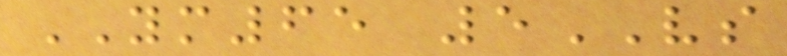YM65 5VS
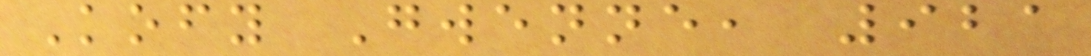Kofy Gwenne, 921
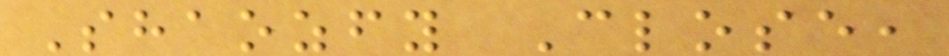Shaozfy Close,
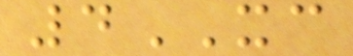4XC
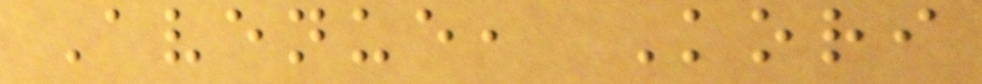Avenue, Kori
